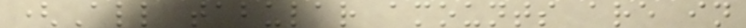(All tabular amounts are in
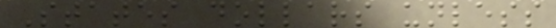States dollars unless
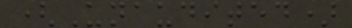(Unaudited)
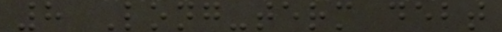8 Long-term debt
